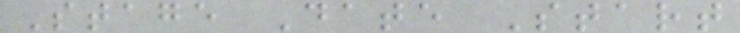Stage Date Start
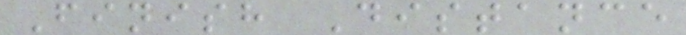Finish Distance
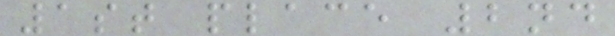1st place 2nd
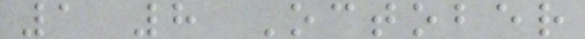1 8 October
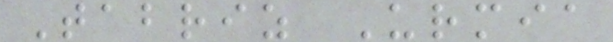Tabriz Urmia
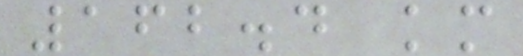162.4 km
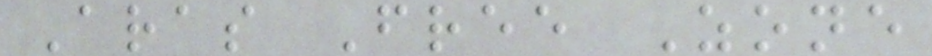Aras Free Zone
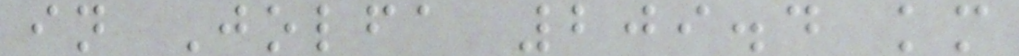in Jolfa 209.4 km
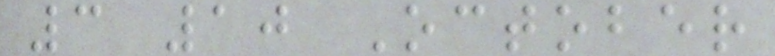3 10 October
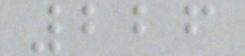226
